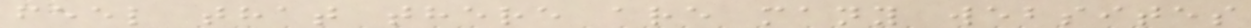feel that there are many websites
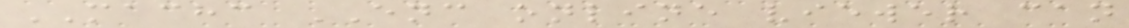MACHC ENC online viewer can
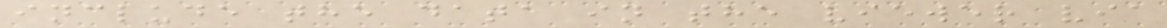include the data in the viewer via
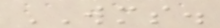WMS.
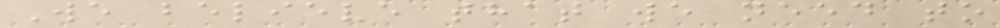We believe that we need to
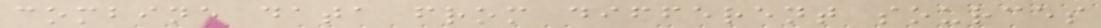combine data from different sources
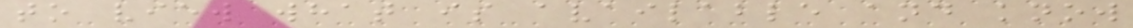to view what is available and know
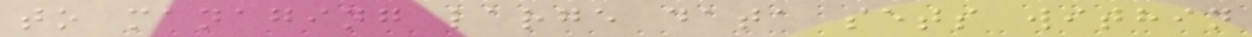to managing large data sets within
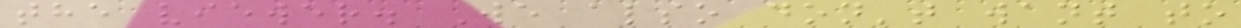the viewer. We also don't want to
